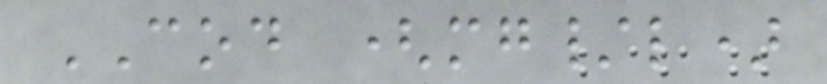COD (mg/l)
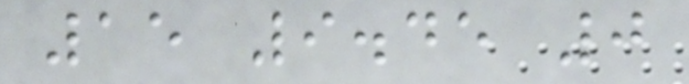15 9.45 0
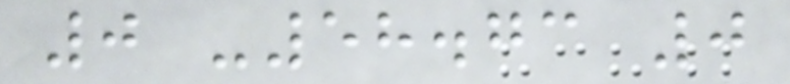0 -58.73 0
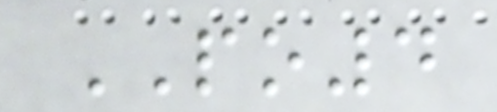PO4
